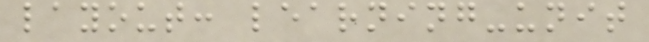layout: learning-unit
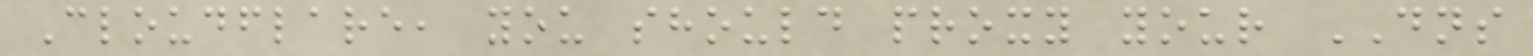Cloudflare, you should proxy your DNS
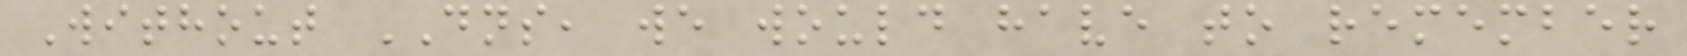Without DNS, we would have to remember
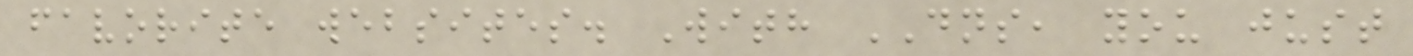favorite websites. With DNS, you just
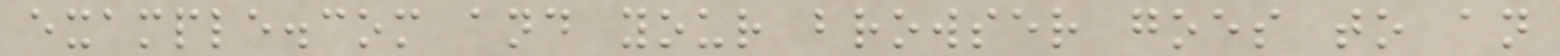example.com and your browser goes to an
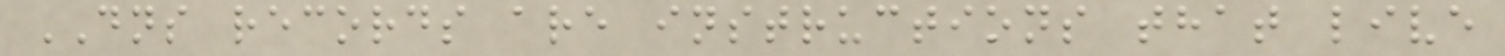DNS records are instructions that live
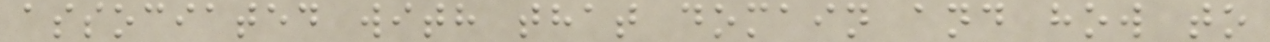associated with that domain and how to
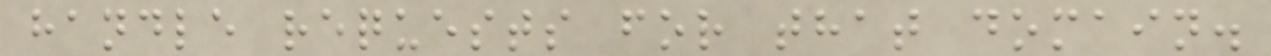handle requests for that domain.
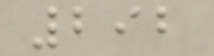292
